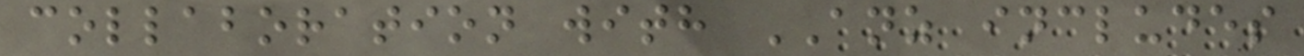collaboration with ANZ includes
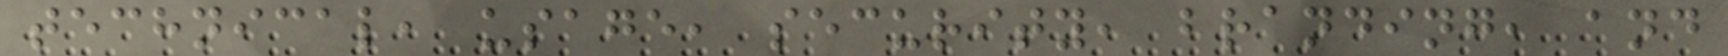technical, usage, security, branding, and
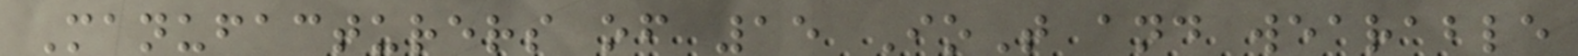Manufacturers of 15 IoT and wearable
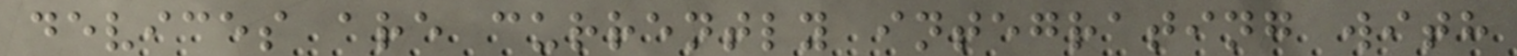devices are currently integrating with
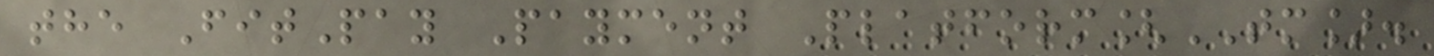the FitPay Payment Platform[TM].
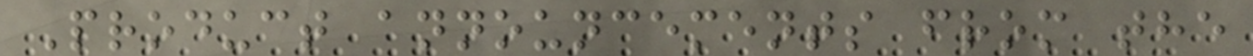Product announcements from the
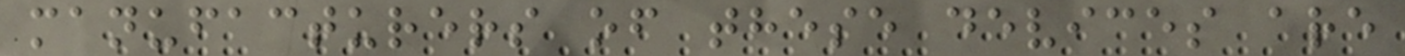manufacturers of these devices are
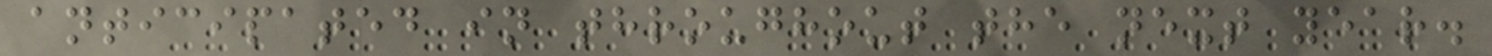anticipated in throughout the next year.
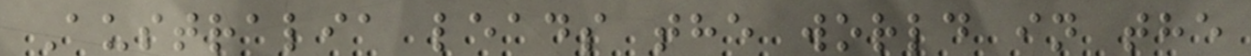Australia leads the world in the
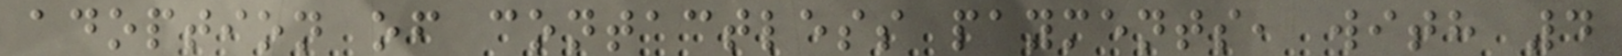adoption of contactless payments, with 4
